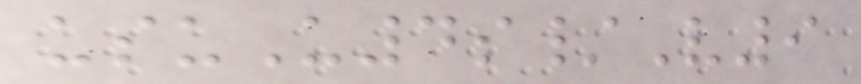usuU4s/V9
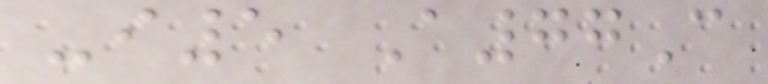-i5 A77C
